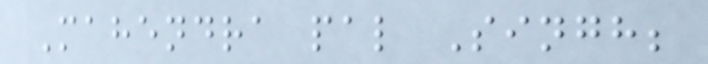Mahendra pal Singh;
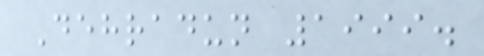Dehradun 1999.
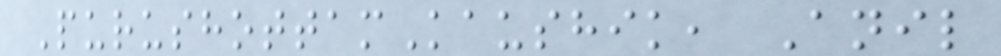PurushottamKaushik, Anil
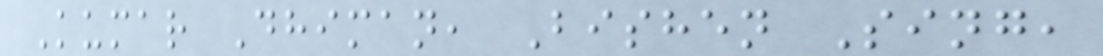Kumar Dhiman, Bishen Sing,
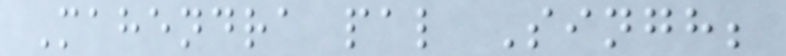Mahendra pal Singh;
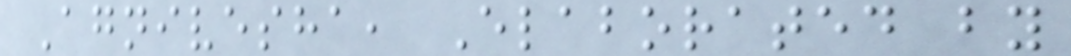Agnivesha, Elaborated by
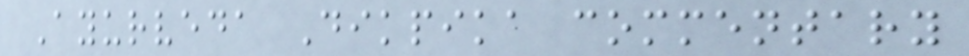Ayurveda Dikpika commentary
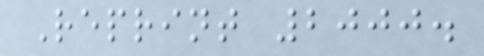Reprint 2000.
